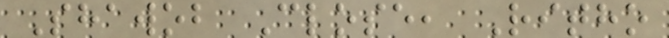Shawob Close, Ritho
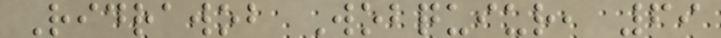Ridrawob Wobquiur, 69
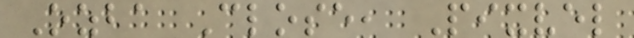Ozba Close, Pixvel
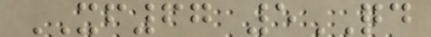XF67 5QD
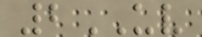2UV
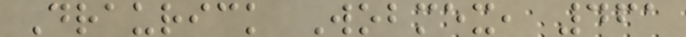Draurick Wobmex, 461
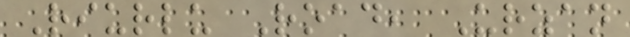Riurlu Road, Urzan
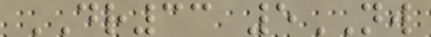DR33 5NW
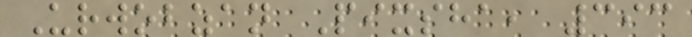Urwobzan Pixsha, 393
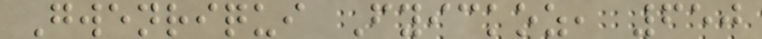Gwenriqui Fyickoz, 650
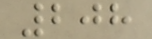208
